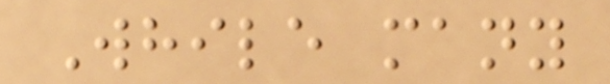While many
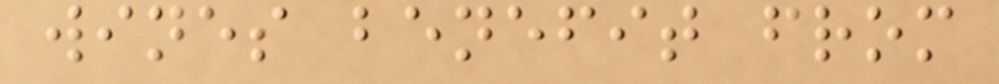wines benefit from
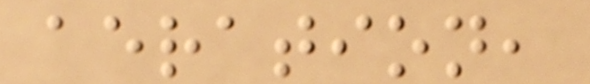aeration,
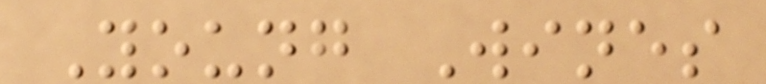Young Wines
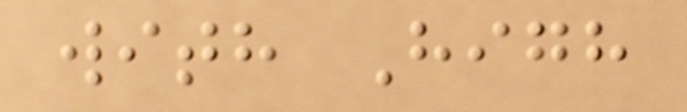with High
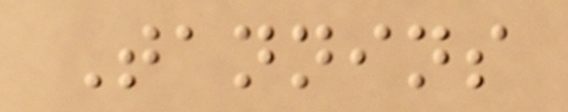Tannins
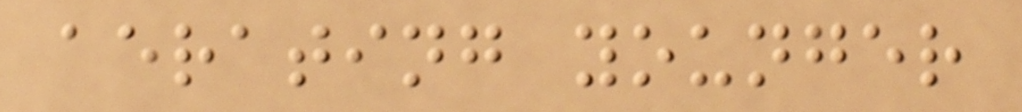aerating younger
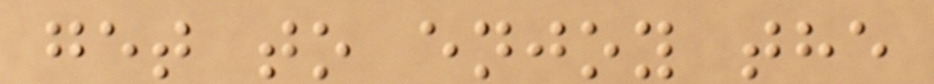get to enjoy the
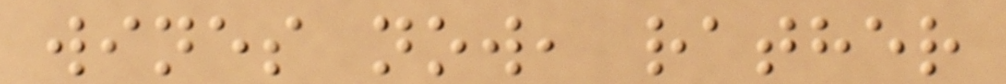wines now, rather
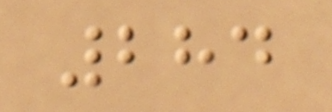284
